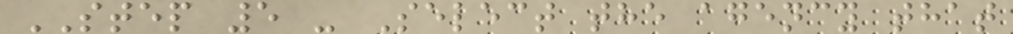STEP 5 - Select the agency that
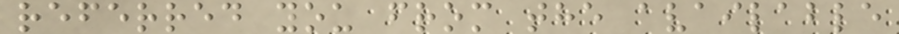referred you from the available
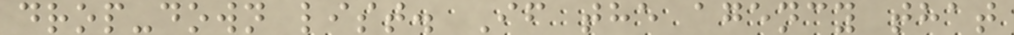drop-down list. If the agency that
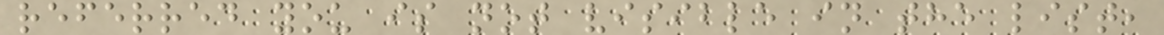referred you is not visible in the list,
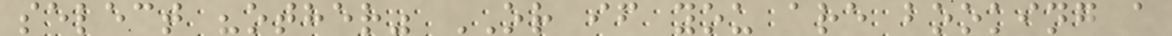select "other" OR if you are booking a
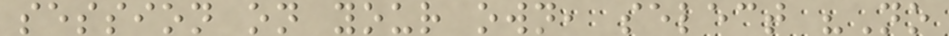session on your own, select "No
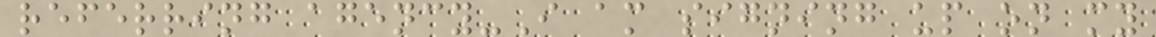referring agency-I am signing up on my
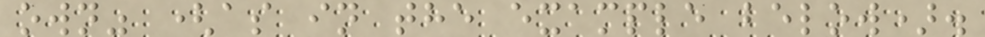own" (as in the example below).
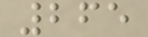265
